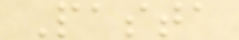Pasta
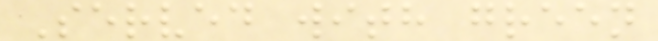Served with green
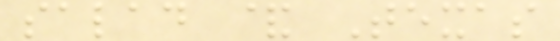salad & Texas
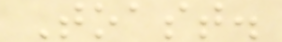Toast.
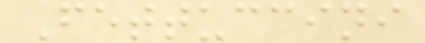Fettuccini
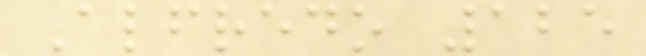Alfredo 125
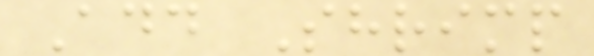Add Shrimp
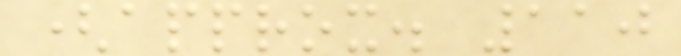(approx. 110
